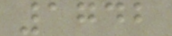1742
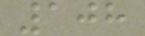108
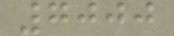7000
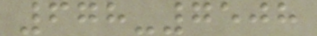678-7508
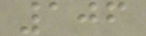106
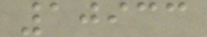10933
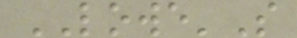LOWE'S
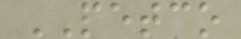PETCO
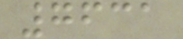7631
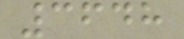3648
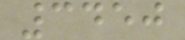3450
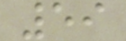59
